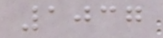1037
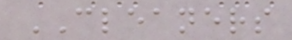CLEANERS
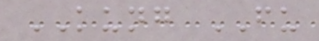KUNG FU
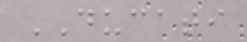DUCATI
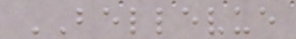BELLEVUE
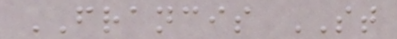FRANCIS ST
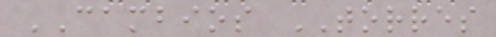CAMBIOS TORRES
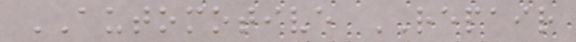AUTOMOTIVE REPAIR
